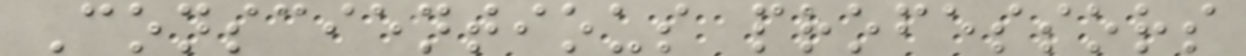Conscientious professors
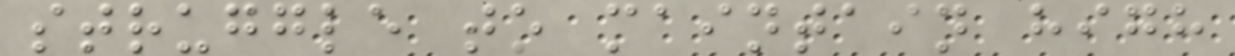struggle to maintain high
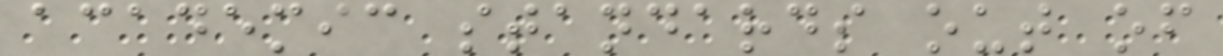academic standards out of
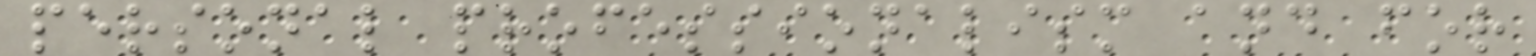personal professionalism and for
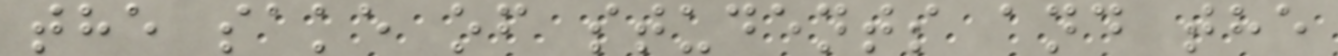the sake of students and the
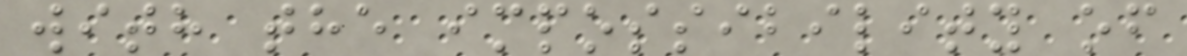with the impossibility of
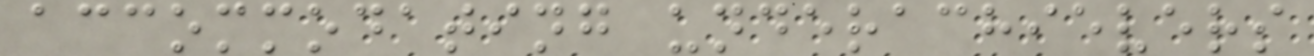accommodating underachievers
